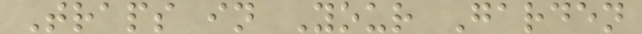Traps in Your Garden
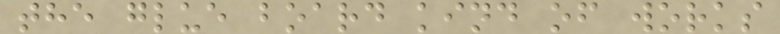the glue board kind of works
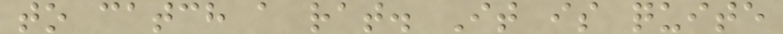to catch a rat. It is quite
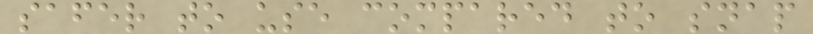safer to use compared to snap
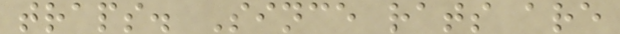traps. Since rats are
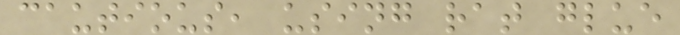cautious, using rat glue
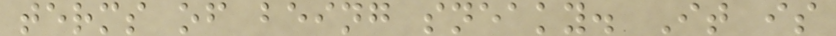terms of being sneaky. It is
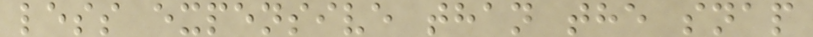less expensive than the snap
